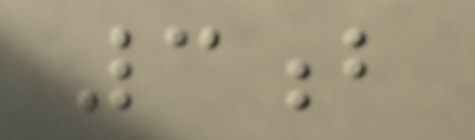3b
